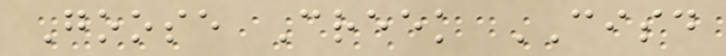Goose Creek CISD
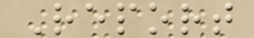Report
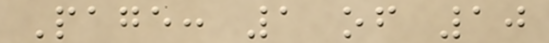Page: 1 of 10
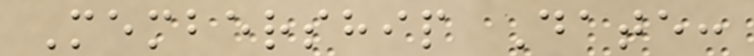Membership Date:
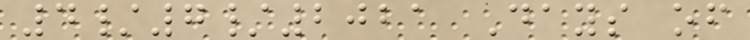4/7/2021 Days of
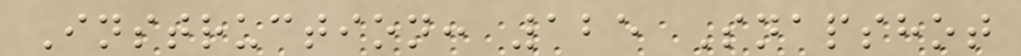Instruction: 125 Snapshot
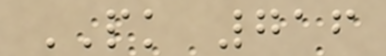PK 716
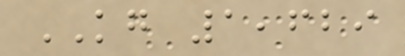KG 1,629
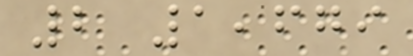2 1,679
